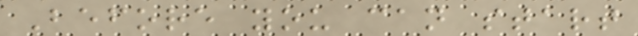Before you can start
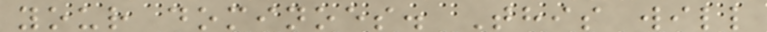your dominoes. This will
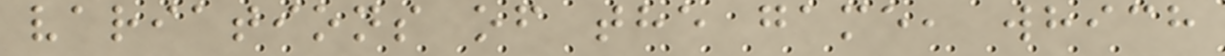variations of the game, which
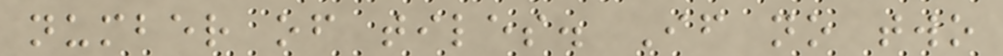number of tiles. If no two
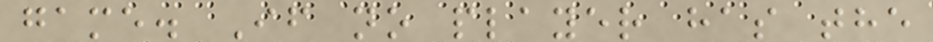game. If no player has the
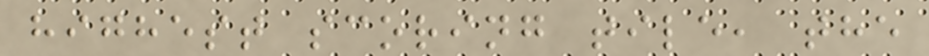highest scoring tile, the
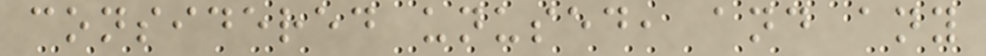considered unused, and any
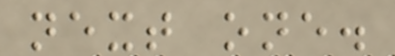next one.
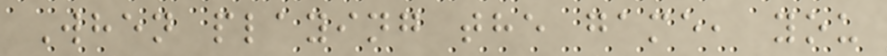When playing the game, you
